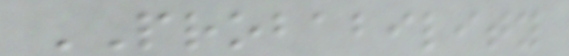PROBABILITY
